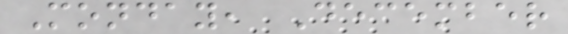Monday, December
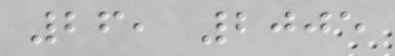26, 2005
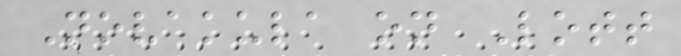Novakula on Lott
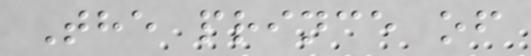The prince of
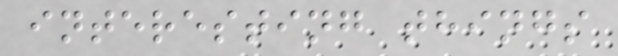interesting things
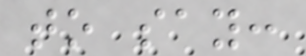to say:
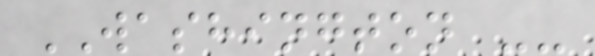WASHINGTON --
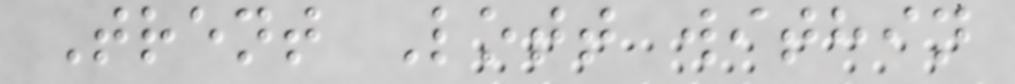Trent Lott within
